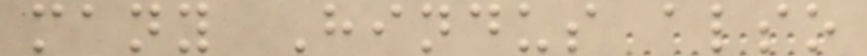many Hindus also
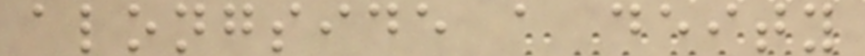alongside a deity
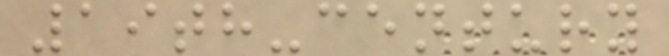19th-century
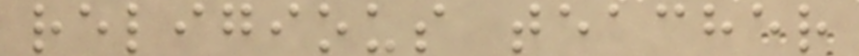religious teacher
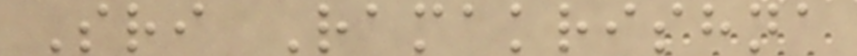Sri Ramakrishna
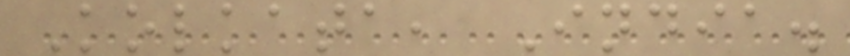Kolkata, India.
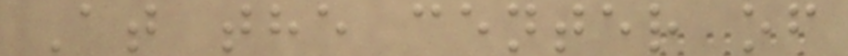At the center of
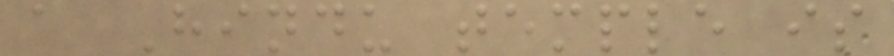a Hindu temple is
